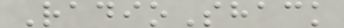RadioShack
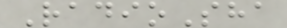RadioSha
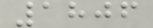1806
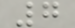7
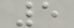5
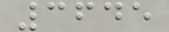3645
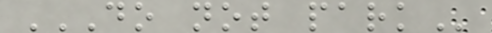DO NOT PARK
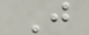J
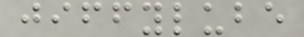jiffylube
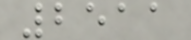2511
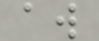aw
